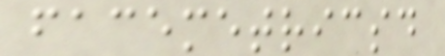facemetricsd
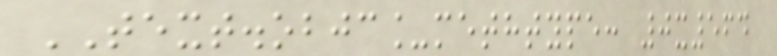TEXT.objc_methtype: 0x564
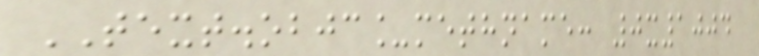TEXT.objc_methname: 0x1004
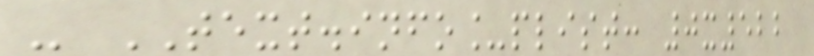- TEXT.info_plist: 0x522
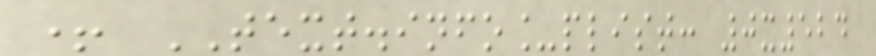+ TEXT.info_plist: 0x524
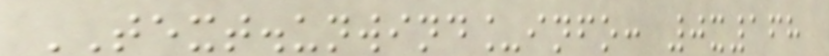TEXT.unwind_info: 0x168
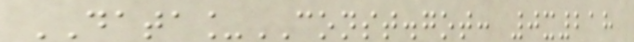DATA_CONST.got: 0x218
